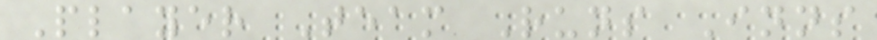Player Team Runs Inns
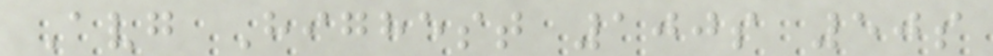Avg Highest 100s 50s
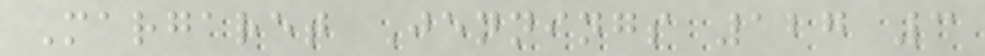Margaret Jennings 127 3
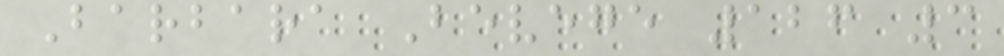Barbara Bevege 126 3
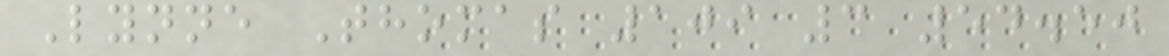Lynne Thomas 109 3 54.50
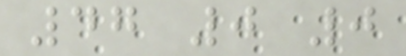47 0 0
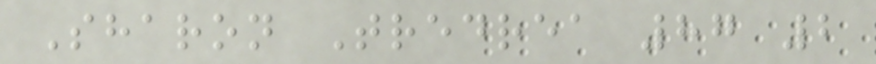Sharon Tredrea 87 2
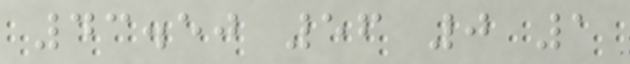43.50 56 0 1
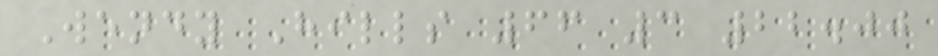Wendy Hills 66 3 22.00
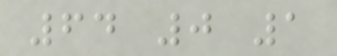64 0 1
